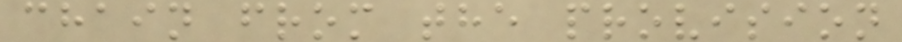chain from the provision
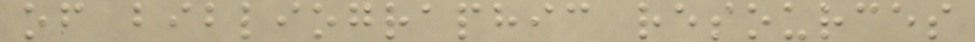of bibliographic resources
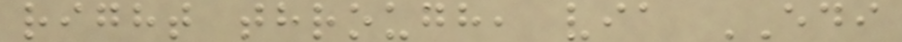right through, via EDI
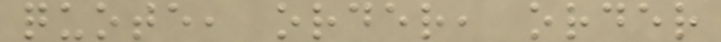quote, order, order
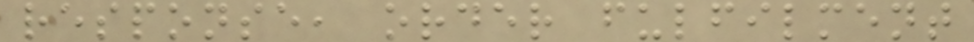response, order fulfilment
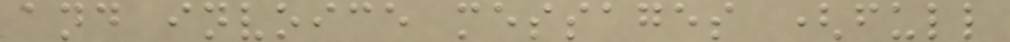and invoice messages (full
